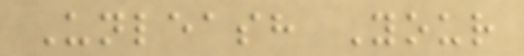Unleash Your
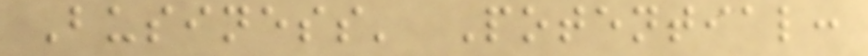Business' Potential:
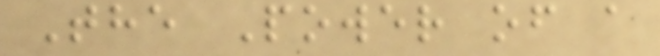The Power of a
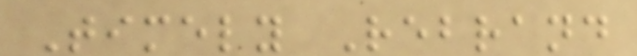Timely Rebrand
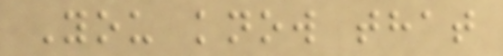You know that
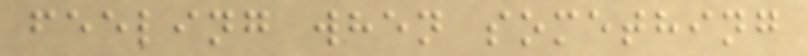feeling when something
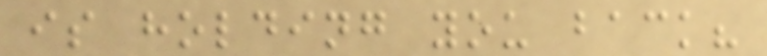is holding you back?
